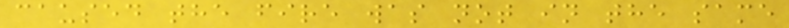caused the fire was not in the same
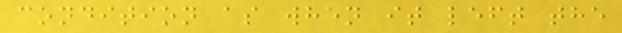condition as when it left the
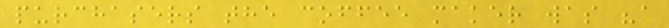purchasers the coffee maker was "a
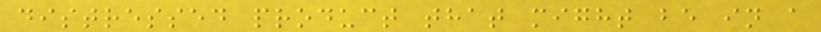distressed product that might be in a
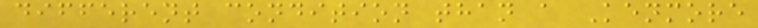different condition than a Kenmore
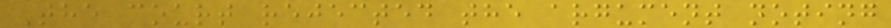The court rejected the argument noting
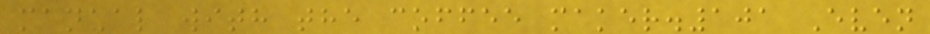manual with the coffee maker.101 Even
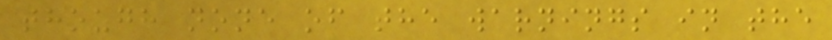though none of the warnings in the
